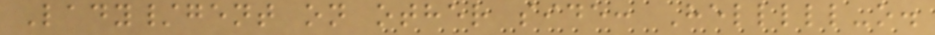Lady/gent on other side: Helllll-o.
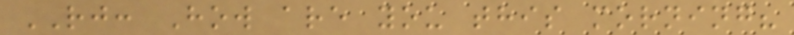RJ: How are you this morning?
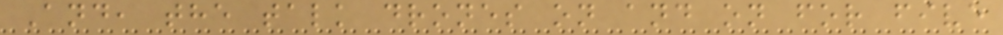And, the talk drones on and on for five
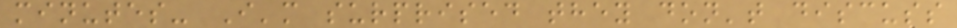minutes- I'm surprised they don't discuss
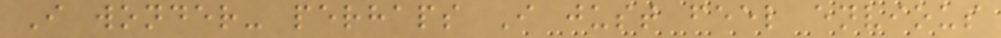I wonder- perhaps I just feel envious
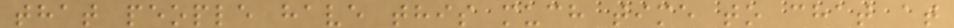that people have this much time to chat at
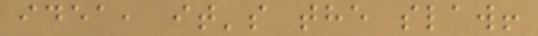idea, it's the slaw!
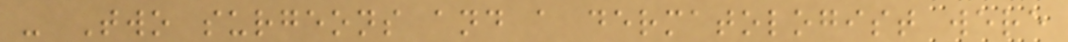- Two surgeons and a dermatologist were
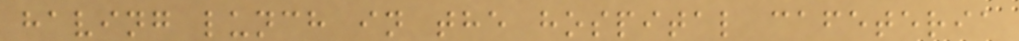having lunch in the hospital cafeteria
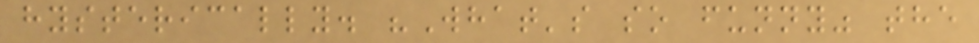hysterically. "What's so funny" the
